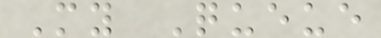My Queue
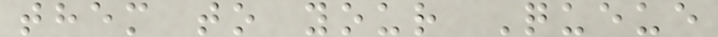them to your Queue
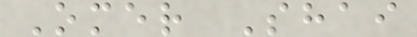Omer Shai
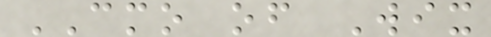CMO of Wix
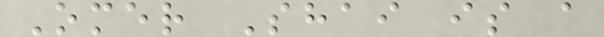Omer Shai is a
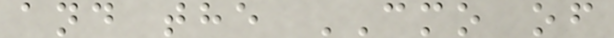and the CMO of
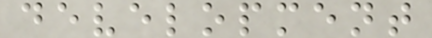development
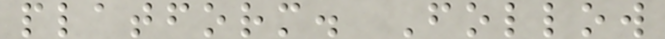platform. Follow
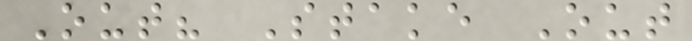Out? Stake Out
